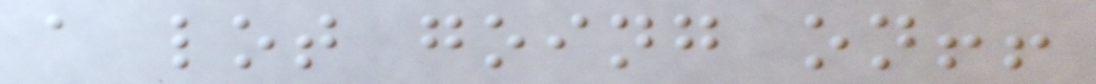a lot going on!!
